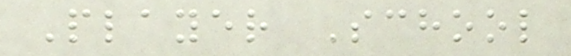Player School
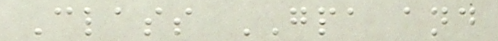Class GPA and
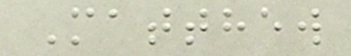Matthew
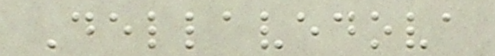Dellavedova
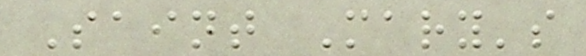Saint Mary's
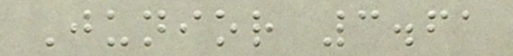Junior 3.61
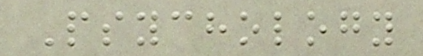Psychology
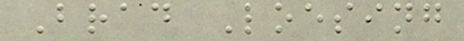Brad Loesing
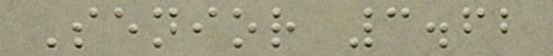Senior 3.62
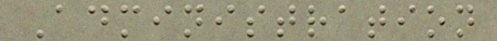Administration
